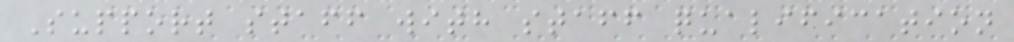Support staff with staff qualification
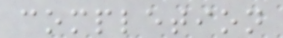completion
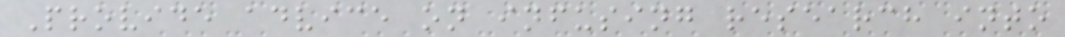Provide advice on infusing research into
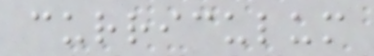curriculum
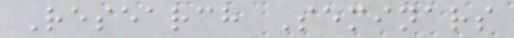Research Seminars
